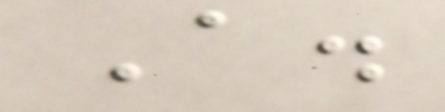A.
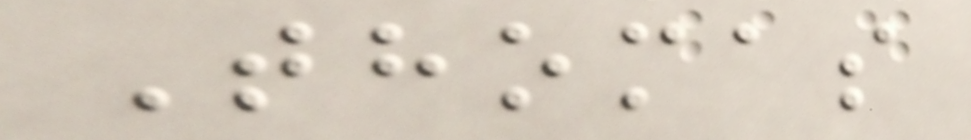Thomas
